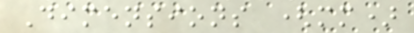Dimensions (mm)
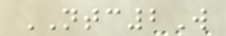NTC2W
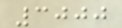3000
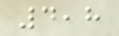4,8
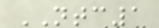NTC1
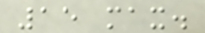15 max.
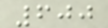600
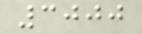3000
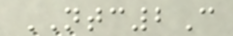NTC2C
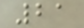21
